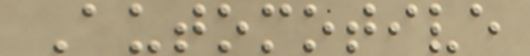Automotive
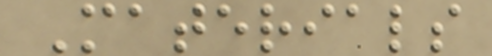Materials
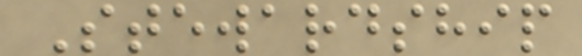Stewardship
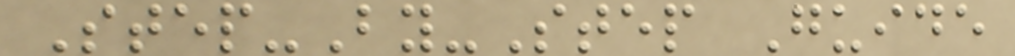Step-By-Step Guide
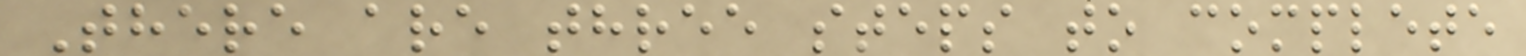There are three steps to complete
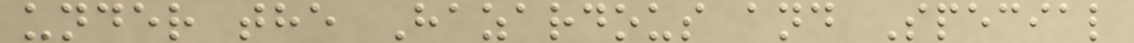under the Hazardous and Special
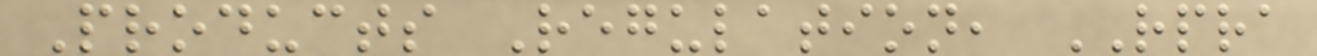Products Regulation, RPRA
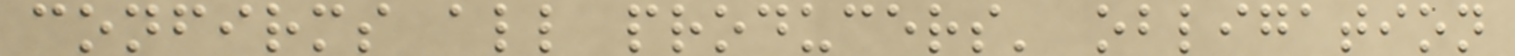confirms all producers' obligation
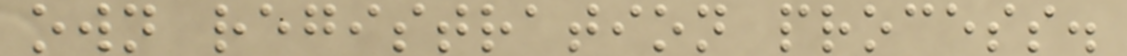own registration process.
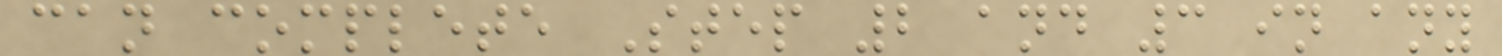can complete Step 2 and 3 in any
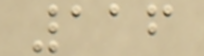116
